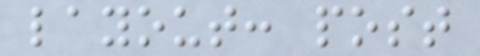layout: post
